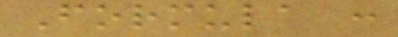Formula :
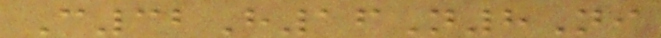C32H16N8Ni
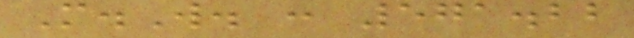M.W. : 571.22
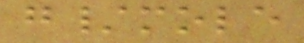g/mole
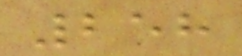258
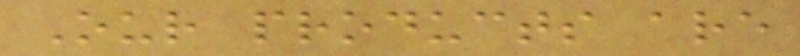Our products are
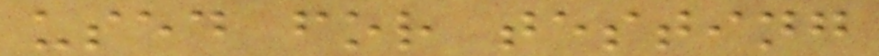used for testing
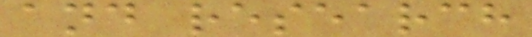and research
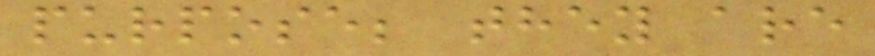purpose; they are
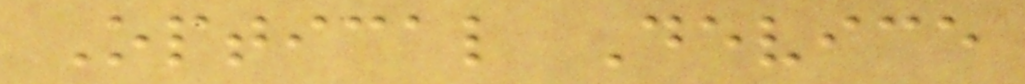Optical Device
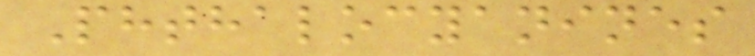Phthalocyanines
